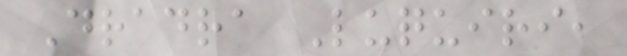Dradra Luquiri,
